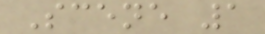Scene 1
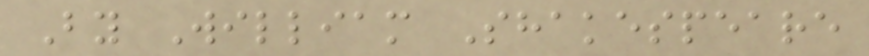By William Shakespeare
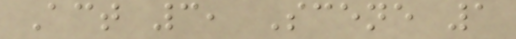Act 3, Scene 1
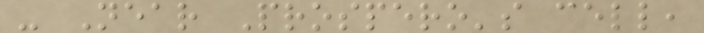- Near Prospero's cell,
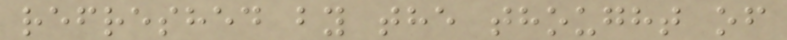refreshed by the thought of
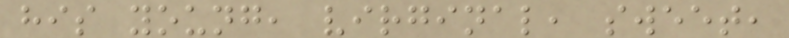his young, virginal, sweet,
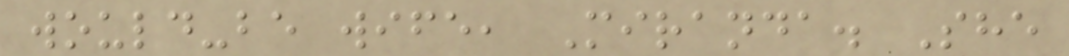would-be wife, Miranda. She
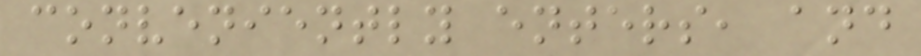conveniently enters, and
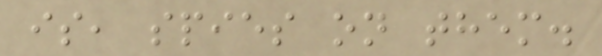is, spies on them.
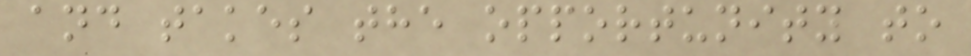and takes the opportunity to
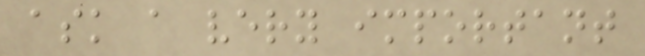ask a very important
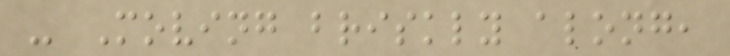- Moving briskly along,
